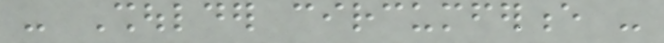- Shoulder circumference -
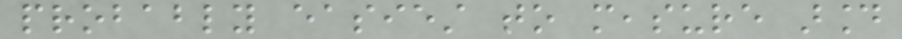probably easiest to measure around
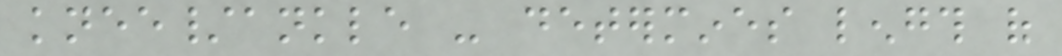knee/ankle - determines length of
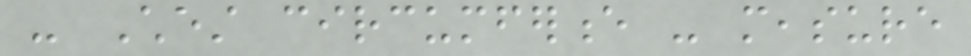- Chest circumference - measure
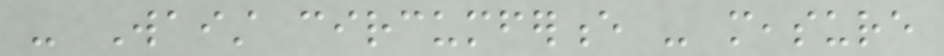- Waist circumference - measure
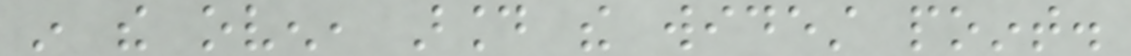in the oven, around the widest point.
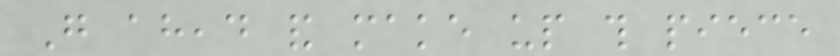Go ahead and make up this piece
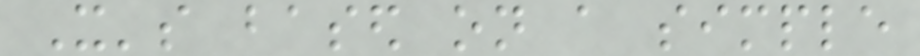It's based on a simple
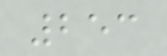253
